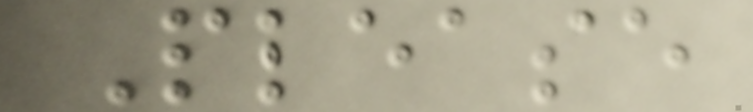Please
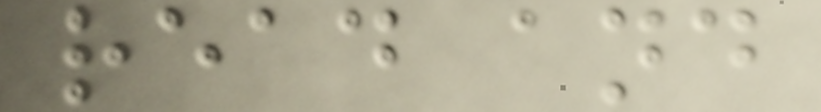read and
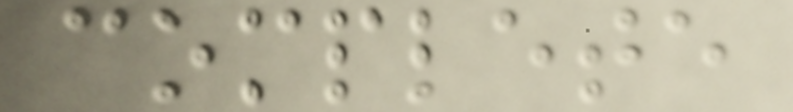complete
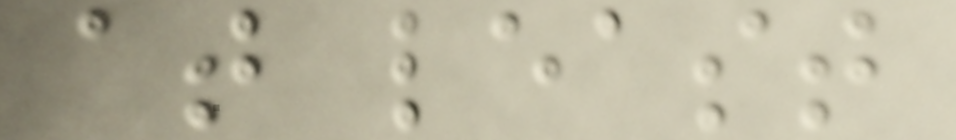at least
